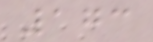173
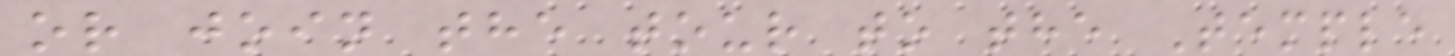or join the tour to the Temple
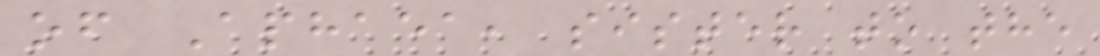of Aphaea, sister to the
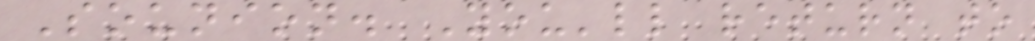Sounion. You'll return to
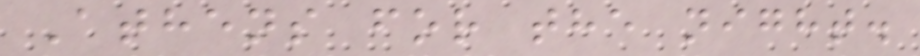Athens for the night.
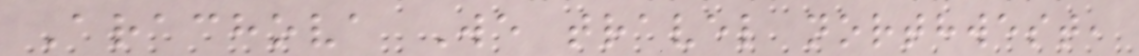Arachova We travel northwest,
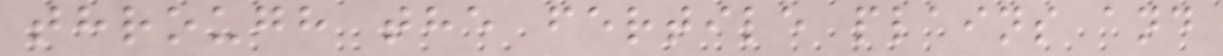through the fertile plains and
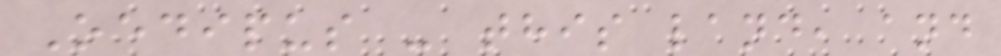Oedipus - this land, and
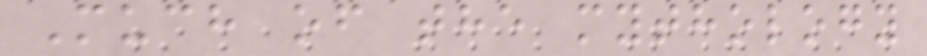Much of the mythology
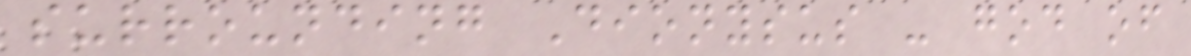surrounding Dionysus - god of
